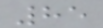85
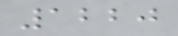1220
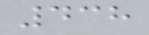438
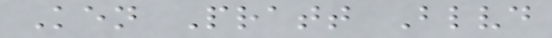Ken Pratt Blvd
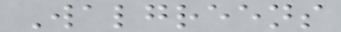Walgreens
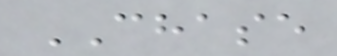CHASE
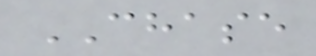CHASE
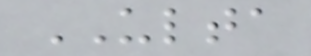ULTA
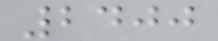2400
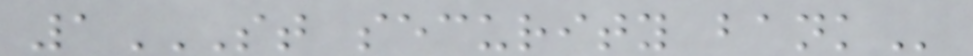1ST SECURITY BANK
